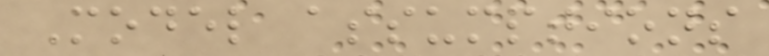Model assumptions
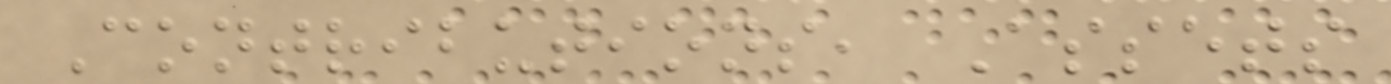Contributions, Assets
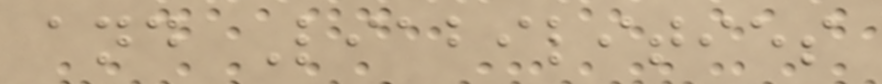and Liabilities
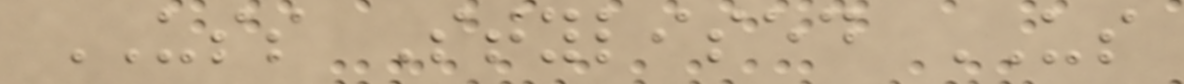USS Stylised US
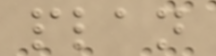plan
